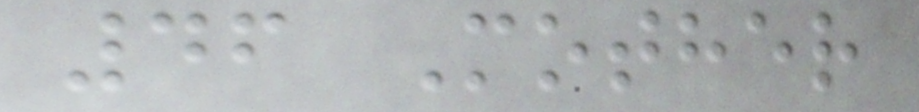46 Mother
